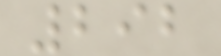292
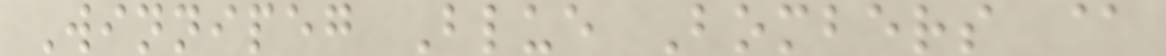Winnipeg Blue Bombers @
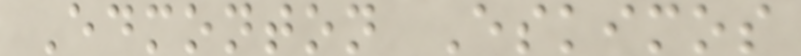Edmonton Eskimos
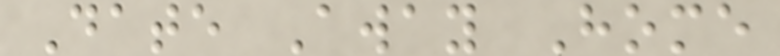Date Away Home
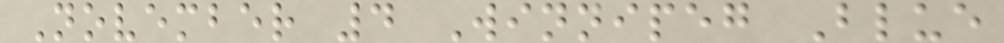November 4 Winnipeg Blue
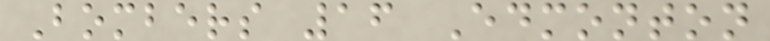Bombers 16 Edmonton
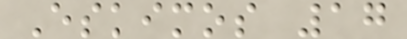Eskimos 17
